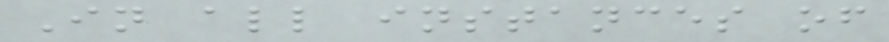In all instances of
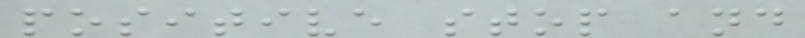positive stop and
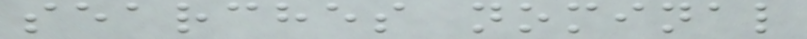searches nominal
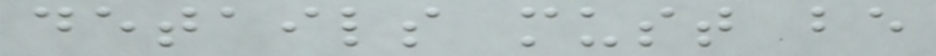details must be
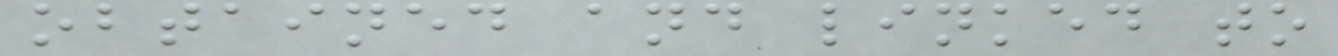obtained and linked to
